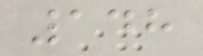148
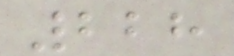228
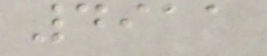4911
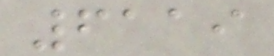6119
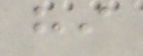hi
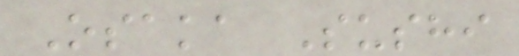Osaka Sushi
